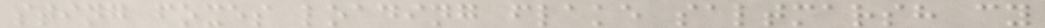sting foxes loading flake saltmarsh cy
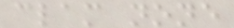clam none
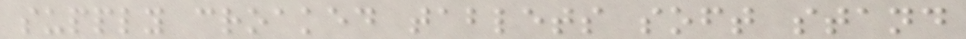supply croaked tablets soft stand
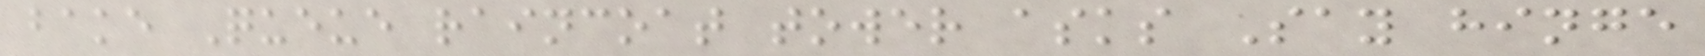bake Queue raincoat tower asks Say hinge
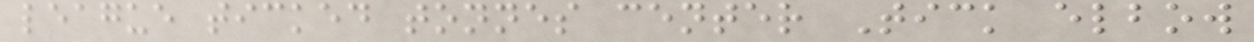league ticked tonnes center Tick elbow
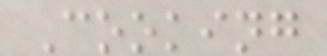Cooking
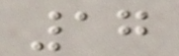17
